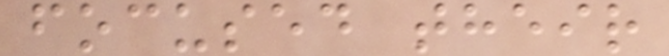focused their
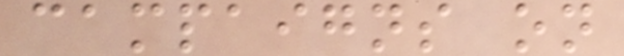campaigns on
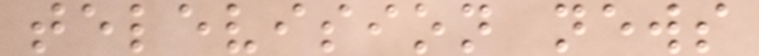television news
